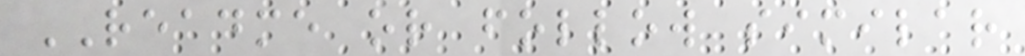README or follow similar
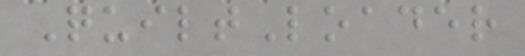QuiltLoader
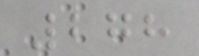278
